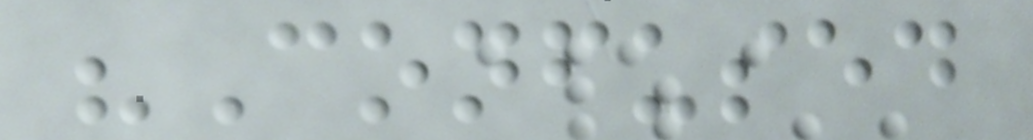"Confused
